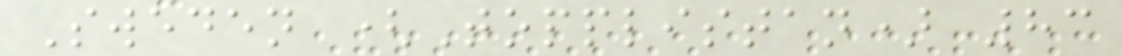Sweden (Topplistan) 83
